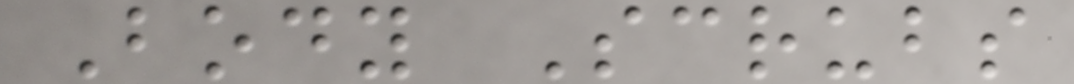Body Scrubs
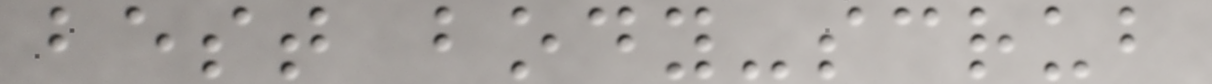best body-scrub
